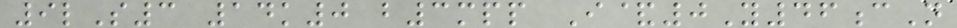9lS3 14k0 b3mpp I&0Y46cN
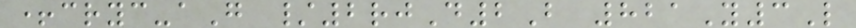+cryc-aG /2rjD2B 821Y3L
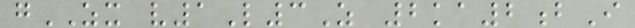gZX v1L3Z 2ka2bI
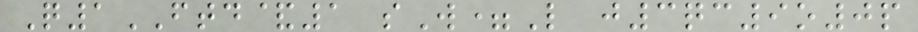Q1FTD&1 sW=L j3qc9o0p
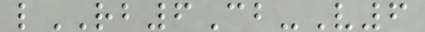lRB6Cb-V6
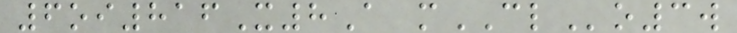6oi816X8A mCLo3w
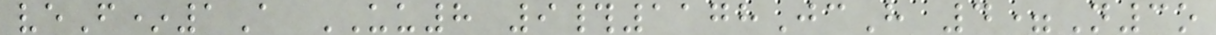veF*1A UU8 9#1178JcH 4=N3o
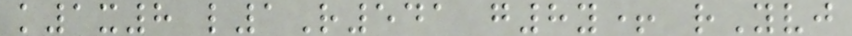k1x8 l1R541 g8y+ rYvj
